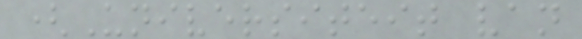(Universiteit van
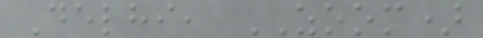Delhi, ZOOM)
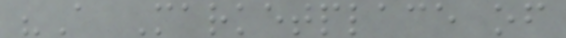"A Marketplace of
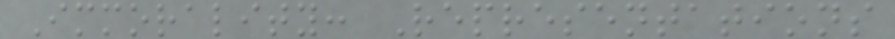Immorality: Representations
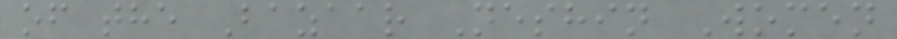of the Bazaar Neshin Women
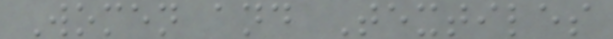Women and Textiles
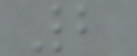2
